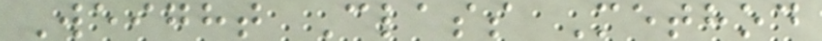Weight Class Method
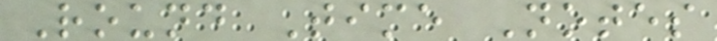Round Time Notes
